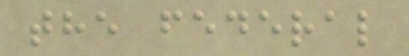the federal
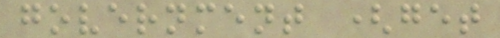government (get
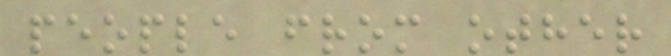people from other
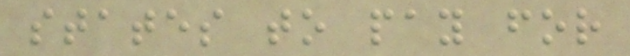states to pay for
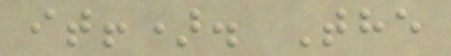it!). The
